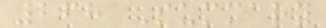268 Summary
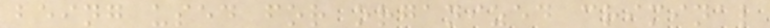being used for organized criminal
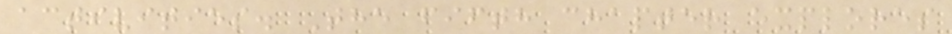activities. The fifth chapter explores
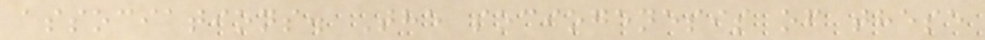associations. The sociogenesis of these
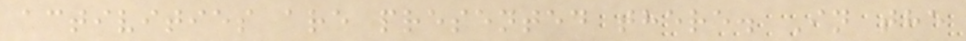activities are presented there. In the
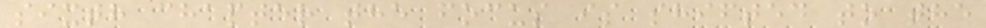sixth chapter the focus is shifted to the
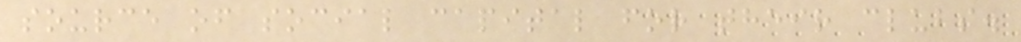source of social capital for their clubs.
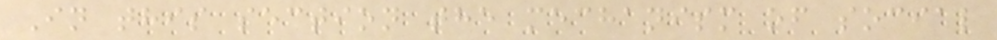In this section the mechanism of social
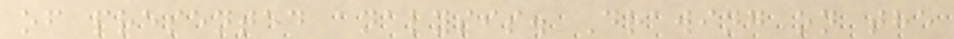of presented analysis. Drawing on the
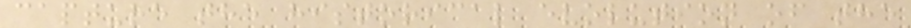capture the historical evolution of the
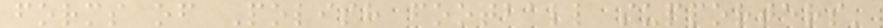forms of Polish football supporters'
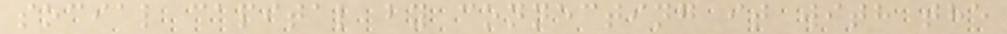social capital by connecting it with the
